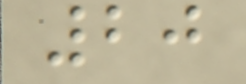20
